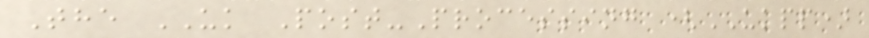The UK Post-Processing (UKPP)
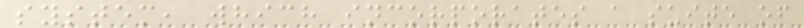system, which incorporates a suite of
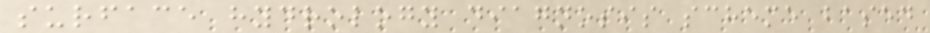surface hydrology diagnosis scheme based
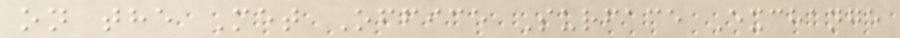on the Met Office Surface Exchange
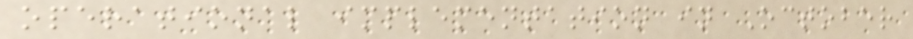operational implementation in October
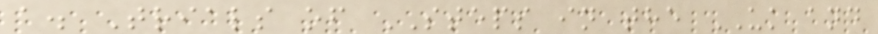a. Trials of STEPS in the UK and
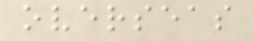overseas
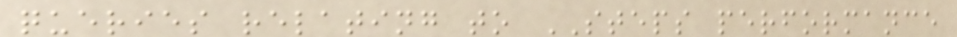queries relating to STEPS performance
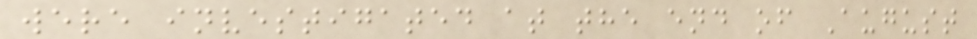were investigated at the end of August
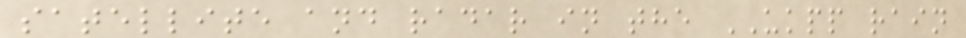satellite and radar in the UKPP rain
